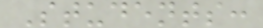Students:
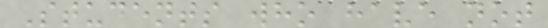Students who have not
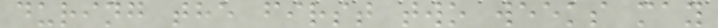during the first two weeks may
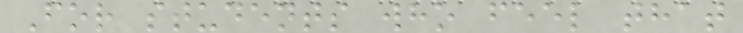For students who feel that
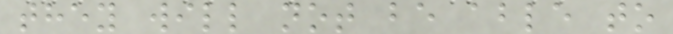they will not be able to
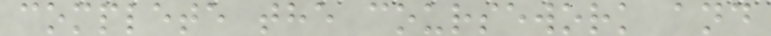complete the coursework and
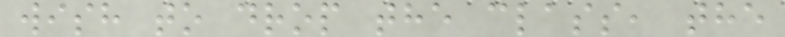wish to drop the class, the
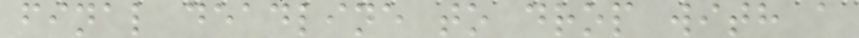final deadline to drop with a
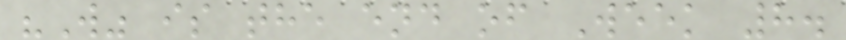"W" is the end of Week 8.
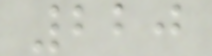220
